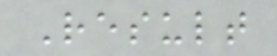Result
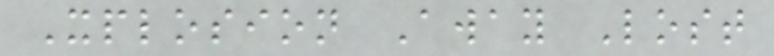Xplosion Away Lost
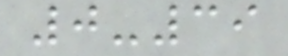0-39
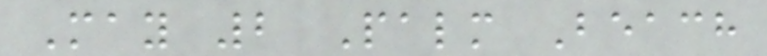May 2 Palm Beach
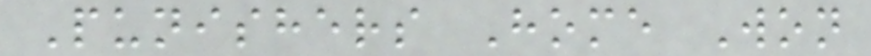Punishers Home Won
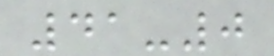41-0
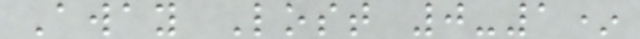Away Lost 0-1*
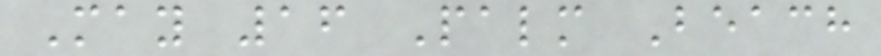May 16 Palm Beach
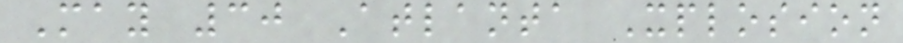May 30 Atlanta Xplosion
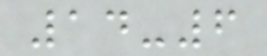14-6
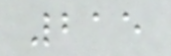215
